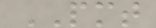PMT
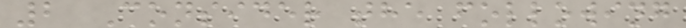2 Consider the following
